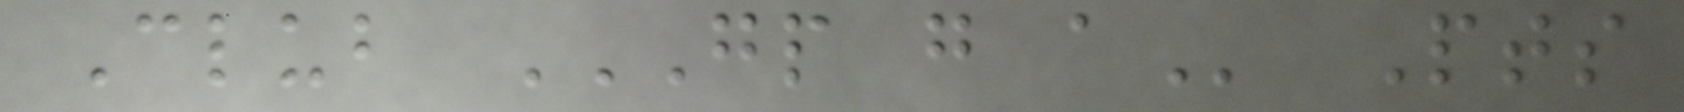Club GP G A Pts
